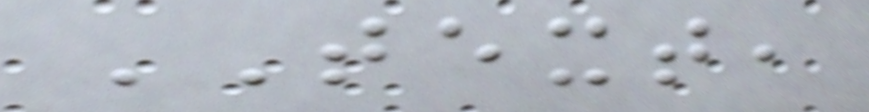TEXT,
